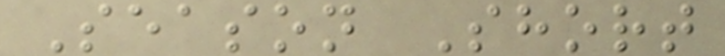Season Short
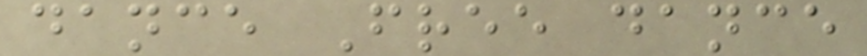dance Free dance
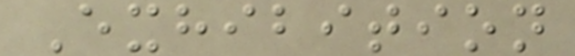Exhibition
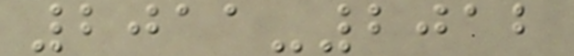2011-2012
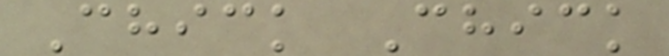Chick Chick
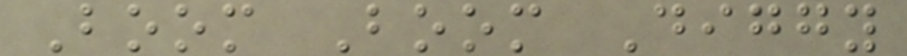Boom Boom Diggy
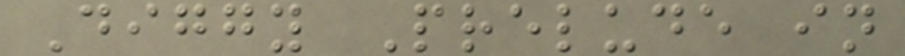Diggy Prelude in
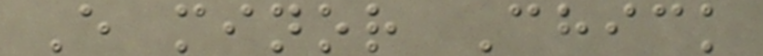E minor Chick
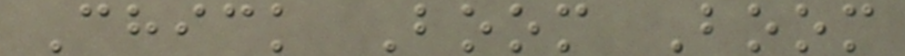Chick Boom Boom
